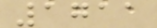1711
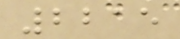2215
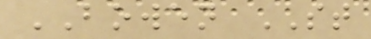BOWEN ST
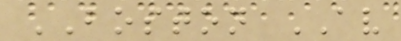BOSTON AV
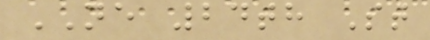NE 24th St
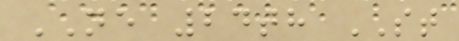NE 24th ST
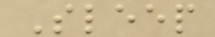Sleep
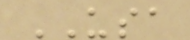USA
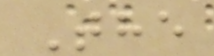The
